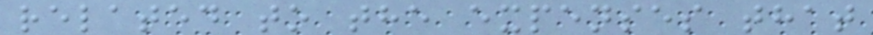related to the expenses that
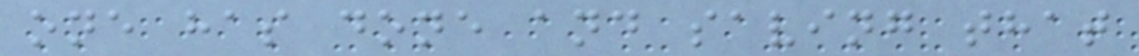one has done and saving that
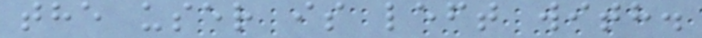the user is left with.
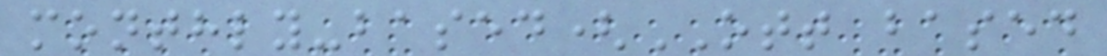monthly-based(OTT based
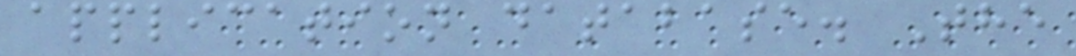application database. The
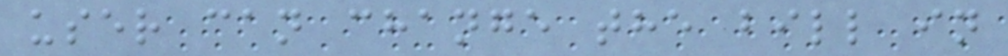user can change the bill in
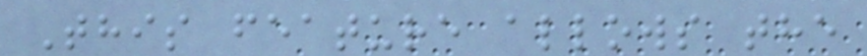This feature allows the
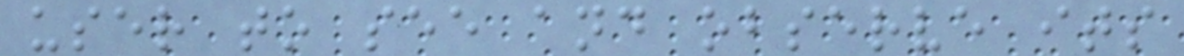user to see and observe its
